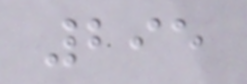295
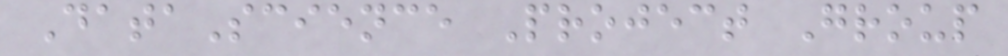DataScience Project Group
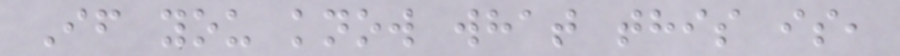If you know what this is,
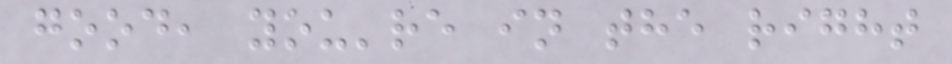good, you're in the right
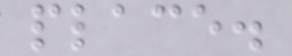place.
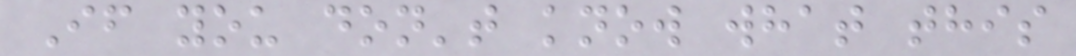If you don't know what this
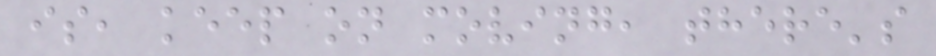is, keep on moving, there's
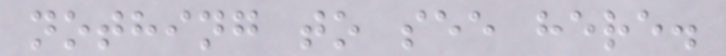nothing to see here.
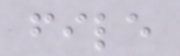file
